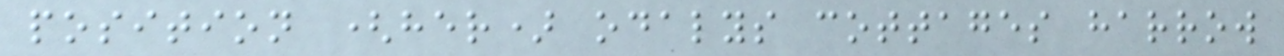position (her) odalys cottages harrow
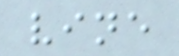vine
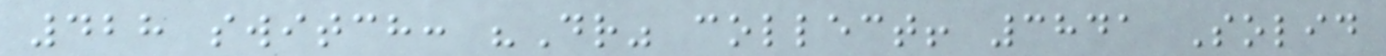428 switch: "Dr" collect! 3841 Solid
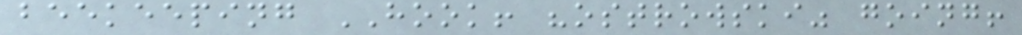beekeeping HOOK! "ostrowski" going!
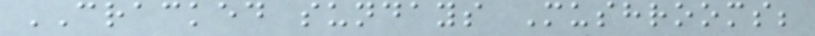CRACKED sundays Mushrooms;
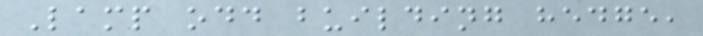Lamp odd building hedge,
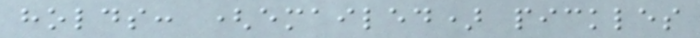holds: (emailed) pickles
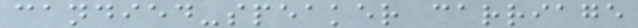candied-speaker carriage
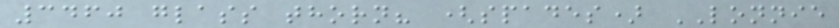3460 glass thorn? (spades) LONNIE
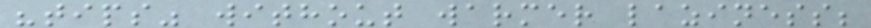"tips" without warmer laziness;
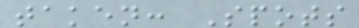taken: Spots
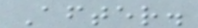After.
